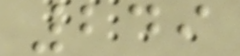249
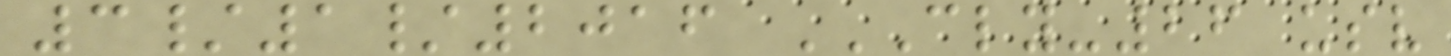3/1/2016 CLY-26 USV
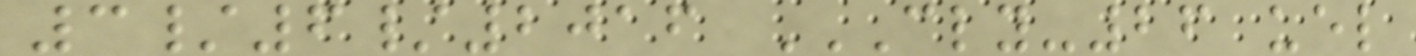3/6/2016 CLY-26 UEL
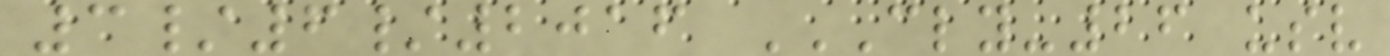3/6/2016 CLY-26 USV
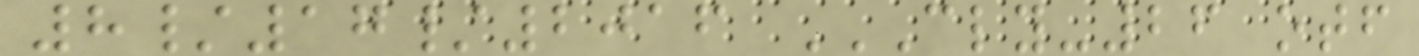8/17/2016 CLY-26 OTF
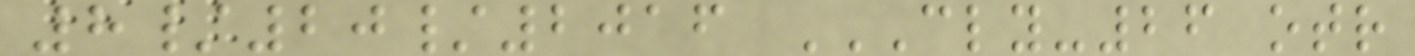8/20/2016 CLY-26 OTR
